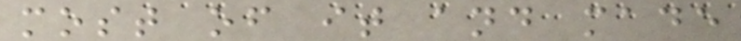most of it and made
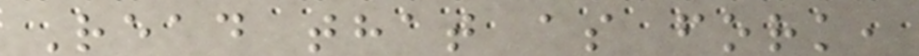Read that as fork,
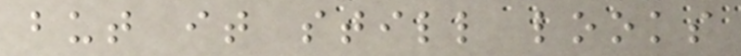but it still looks
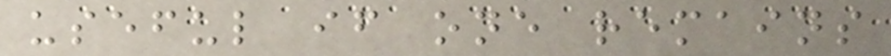useful if one remains
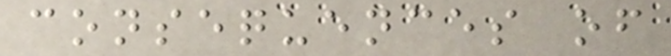consequences of
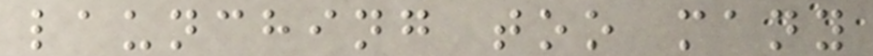launching too many
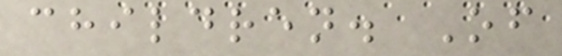children. Of
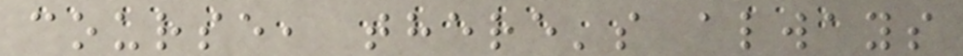course, there's always
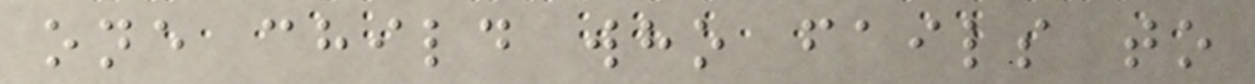one child who fails to
